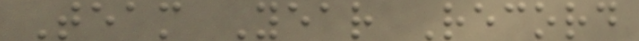Team Year Record
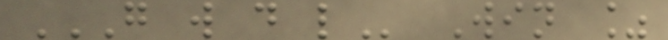G W D L Win %
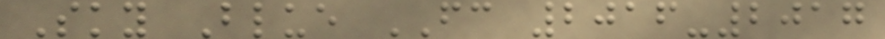Sky Blue FC 2016-2017
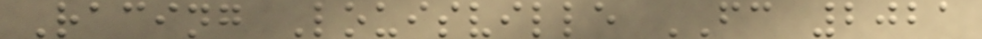Racing Louisville FC 2021
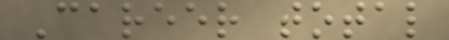Career total
